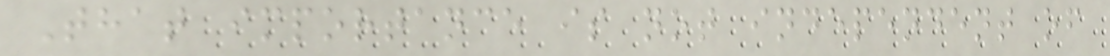That importance is not independent of
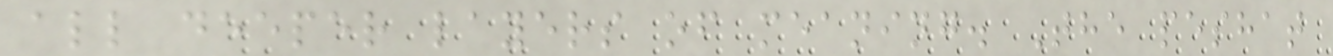all deeper layers of meaning. The peshat
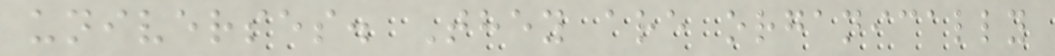universes. They are organically
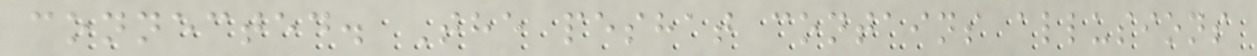connected. The peshat contains allusions
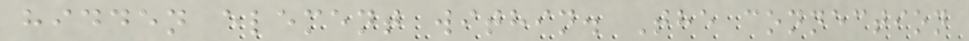hidden element within. The connection
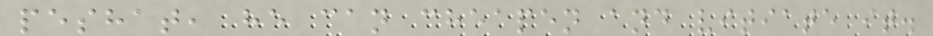peshat, he can cheapen and vitiate it.
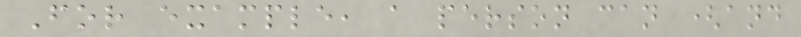For example, a person can (and
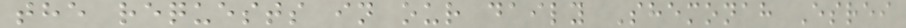the requests in our daily Shemonah Esrei
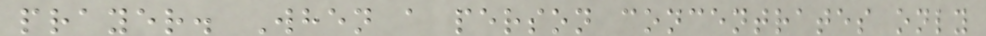prayer. When a person concentrates only
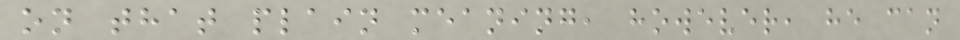on that plain meaning, however, he can
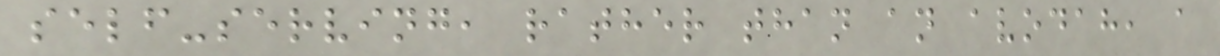self-serving, rather than an avodah, a
